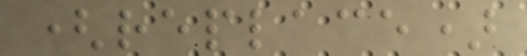(replace)
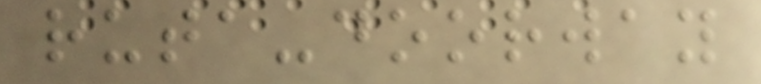ruta-doorway
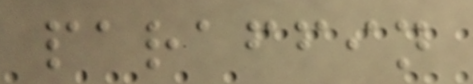paraffin
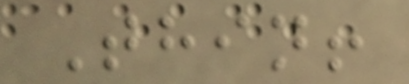Thin!
